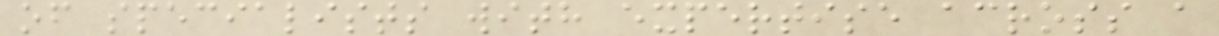of specialists with expertise across a
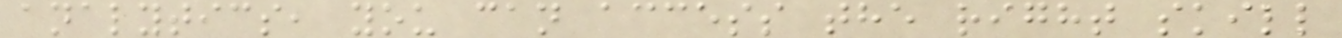analytics, you can access the right skill
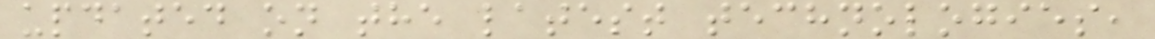updated on the latest technologies,
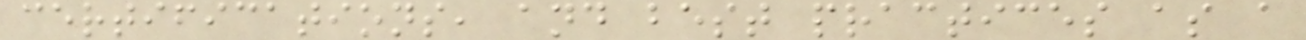certifications, and best practices as a
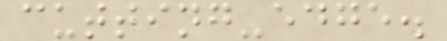cutting-edge.
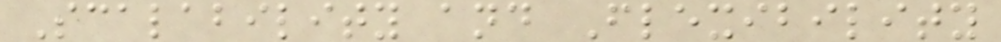Scalability and Flexibility
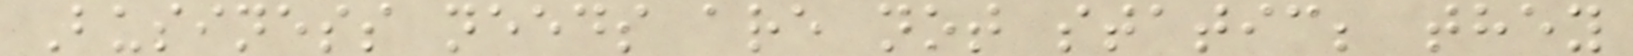Business needs are not static; they
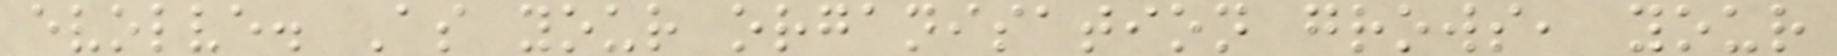evolve. As your organisation grows, your
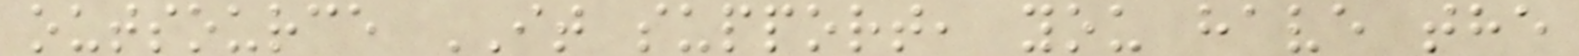outsource IT support, you have the
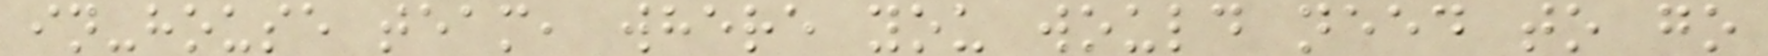in-house team, where you would need to go
